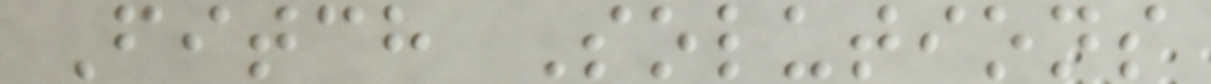Fitch Solutions
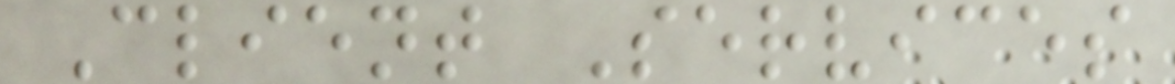Client Services
